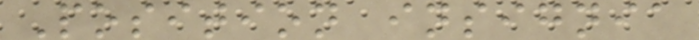Position insignia
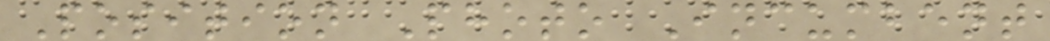Position Photo Incumbent
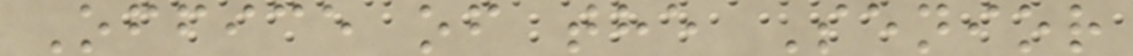Office of the Senior
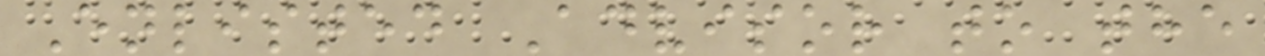Enlisted Advisor to the
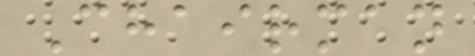Chairman
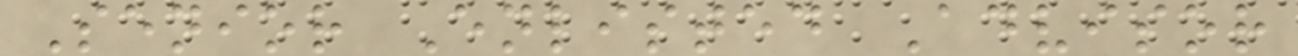Senior Enlisted Advisor
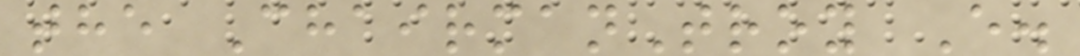the ChairmanTroy E.
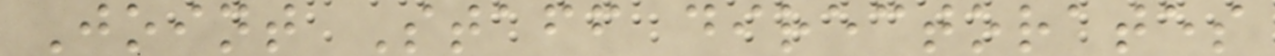Joint Staff directorates
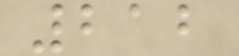212
